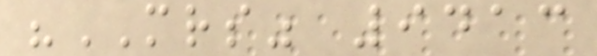"MRS" 9413
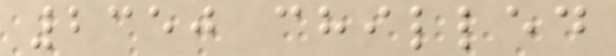2350 chilled
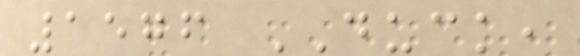1576 DUCK,
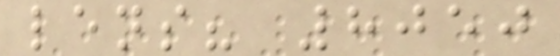lens? 8050
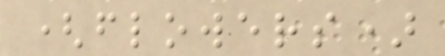(flowers)
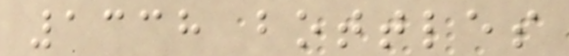1338 bottles
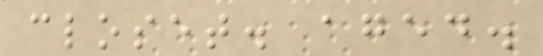closet. aged.
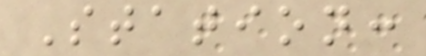Station:
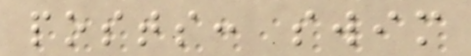posts: swim
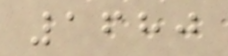1680
